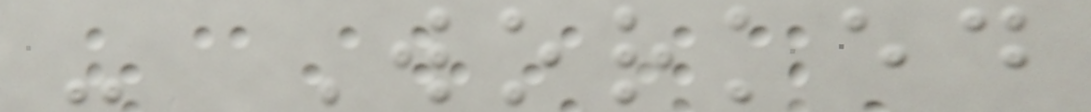- Worked
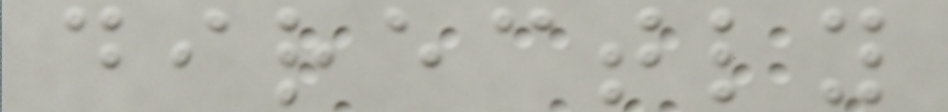directly
